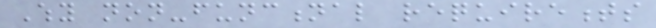Why non-functional requirements
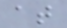at
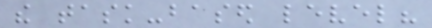the task-based level?
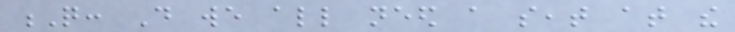Q: Do we all need a seat at the
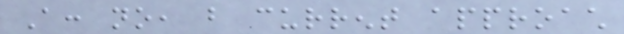A: no, but current approach
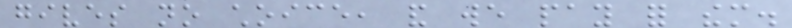gives no choice, and we pay for them.
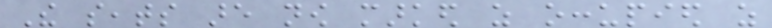The seats are now marked as occupied as
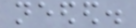needed.
